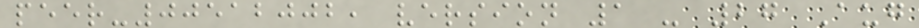peer-00512002, version 1 - 27 Aug
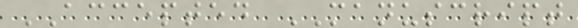ACCEPTED MANUSCRIPT
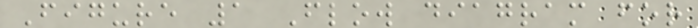Figure 1 Flow diagram for
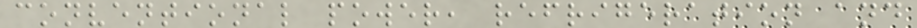conventional power, refrigeration and
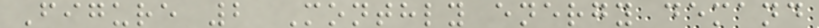Figure 2 Monthly energy demand
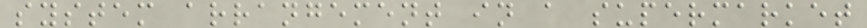system arrangement in a supermarket
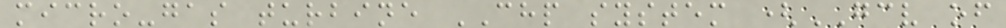micro-gas turbine CHP system (GCV of
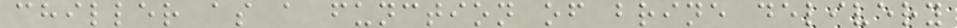chiller as a function of brine delivery
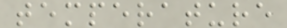temperature
